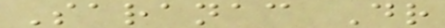Saranac Dr
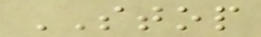STOP
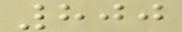800
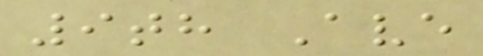9th Ave
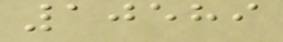10589
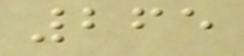265
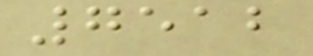7512
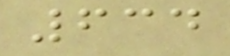634
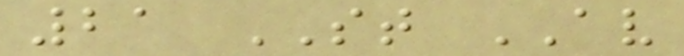21 ST AV
